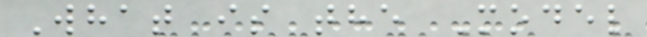What is the Model
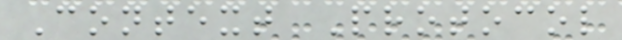Context Protocol
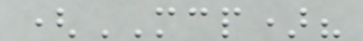(MCP)?
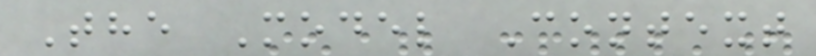The Model Context
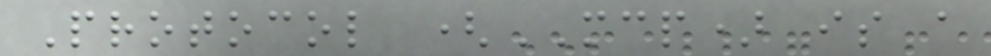Protocol (MCP) is a
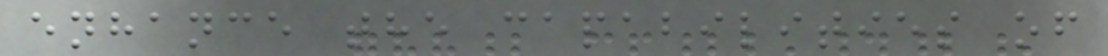enhance the capabilities of
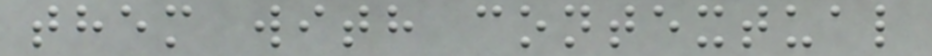them with contextual
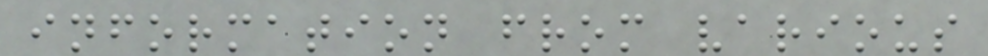information from various
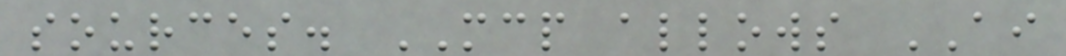sources. MCP allows AI
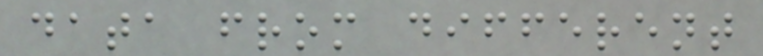data from different
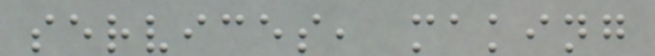services, making
